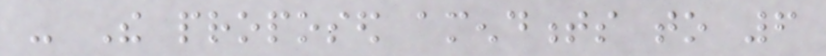- The proposed amendments to 6
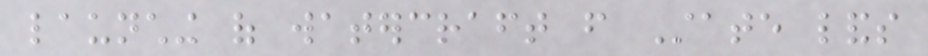launching of watercraft from State lands
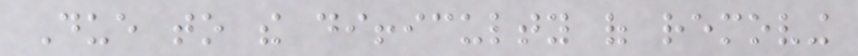Due to the difficulty of removing
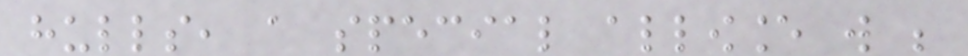hulls, a special allowance will be
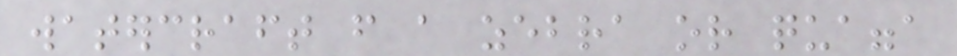watercraft from a zebra or quagga
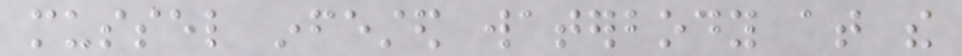mussel infested waterbody at the
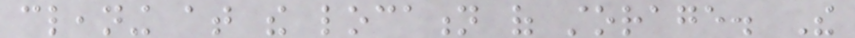cleaning at the location of storage. The
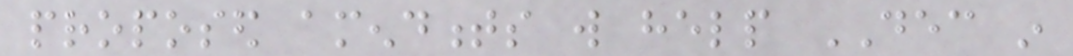proposed amendments will help DEC in
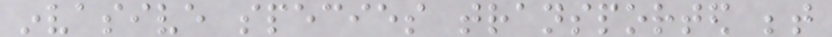invasive species transported between
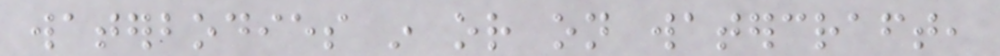waterbodies in or on watercraft,
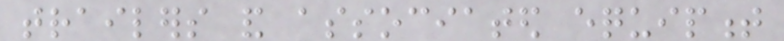trailers and associated equipment
